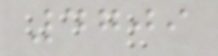4709
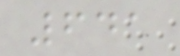641
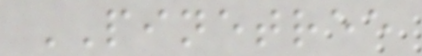PINETREE
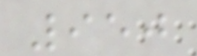950
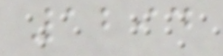1294
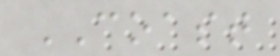COAST
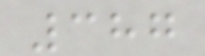387
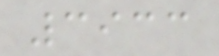3933
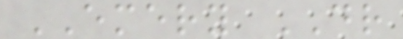EMERY DR
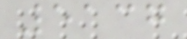5137
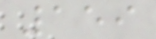159
